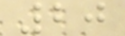20
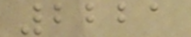2221
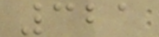321
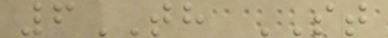6TH ST
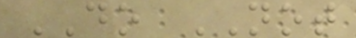DO NOT
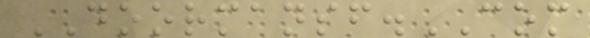DOORMANSF.COM
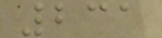231
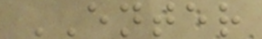ENTER
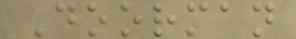Doorman
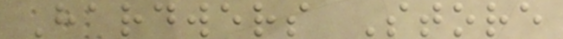Hardwers Store
